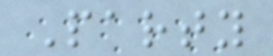Party
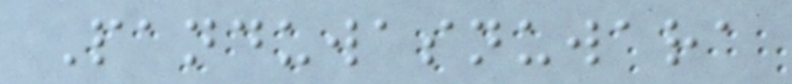Panduwasnuwara
